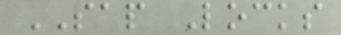SAP Locks
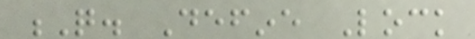Q. Define Lock
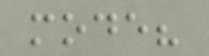mode?
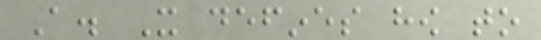A. It defines how to
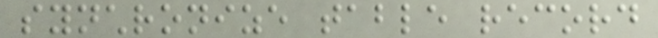synchronize table record
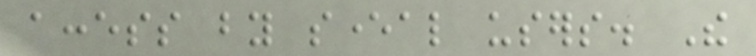access by several users. The
